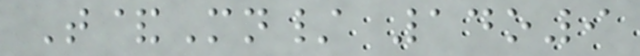T&Mn/ 14o9
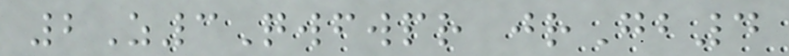2Z3Qwfwpr jrGb4
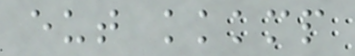eut kkkmp
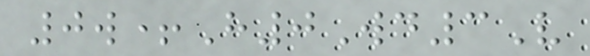0w+H0Wd3V
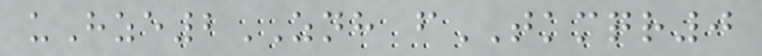uHze2ZNH fTKMQR0
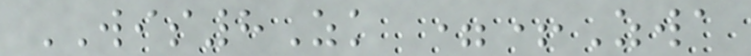WIS8Zk =+Zwa
